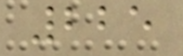225
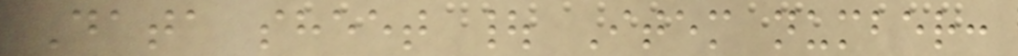Data sheet | Item number:
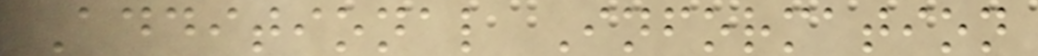Additional Information
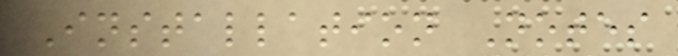Installation Notes
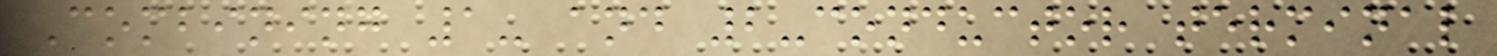Combining 1- and 2-conductor terminal
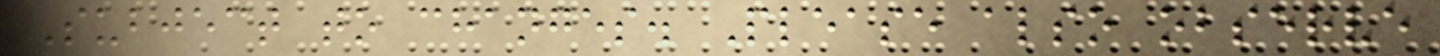Subject to changes. Please also observe
